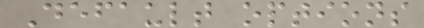Default options
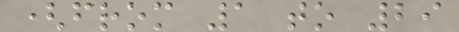(from 1 to 29
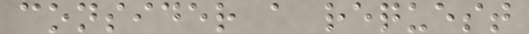consider a request
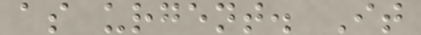as urgent. It
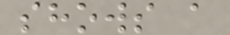shows a
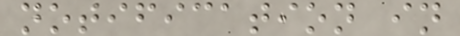notification in
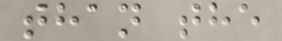than the
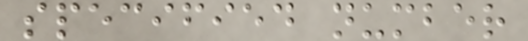specified number
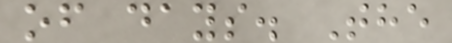of days. The
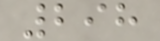298
